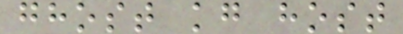ghost kg host
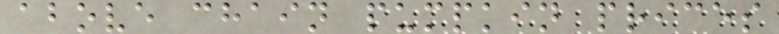above chain pumpkin prices
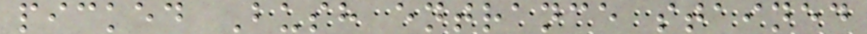picked Bush entrance stained
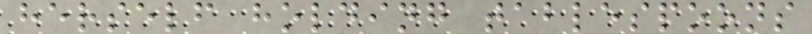herself holding tablespoons
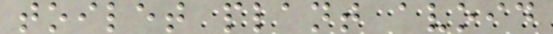toilet plant avoid
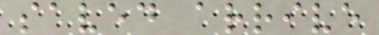saved arrive
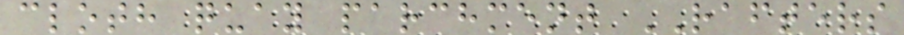cloth quay parchment RAFTERS
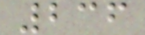236
